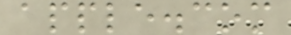apple.com
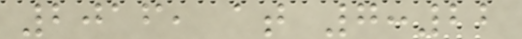2016, at 7:22
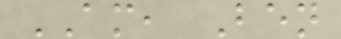AM, Ben
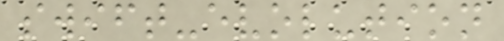swift-evolution
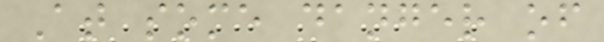At some danger of
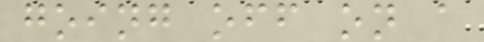going off on a
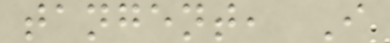tangent, I
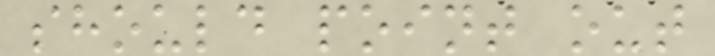should point out
